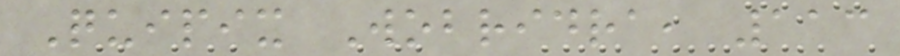Quipix Wobridra, 113
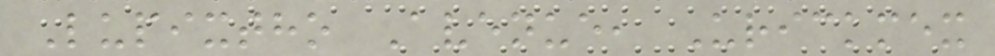Lupixtho Avenue, Urickmex
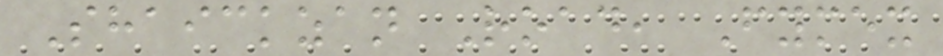Shaickzan Road, Fymex
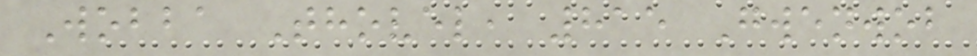Wobba Thovel, 815 Gwenwob
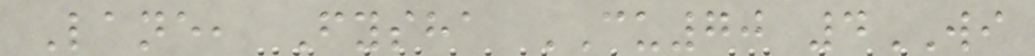Lane, Fysha CU70 4WI
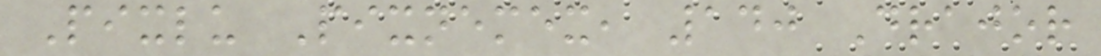Pixlu Pixnemex, 140 Drajor
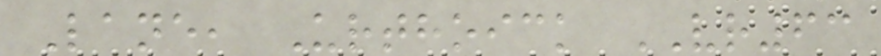Lane, Urthoick VR63
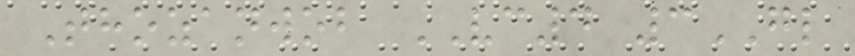Thozanwob VC4 3GL
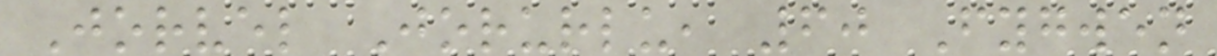Jorvel Jorurlu, 60 Fygwen
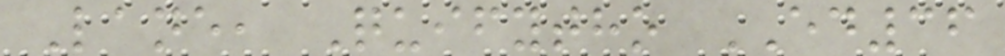Lane, Quifytho ED36
